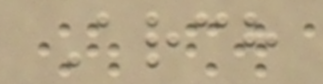Arch
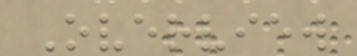Overview
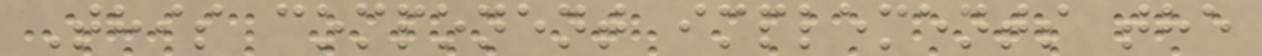This component implements the
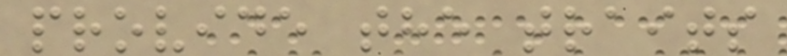provide the traits
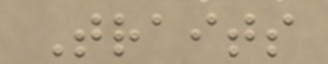Traits
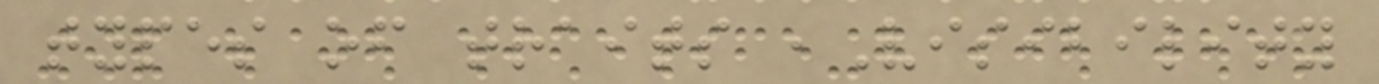types of traits ,Visibility
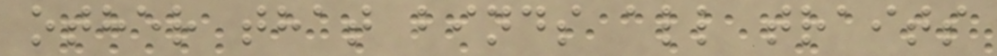other that binds all traits
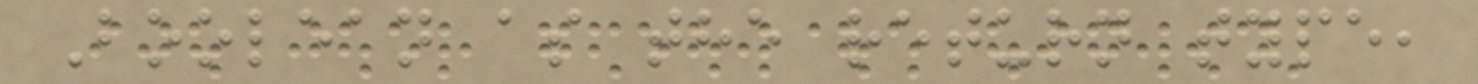Boolean as the return type,
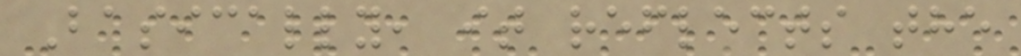Basically, it reflects the
